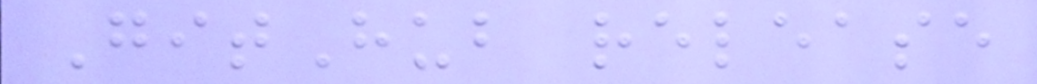GitHub release
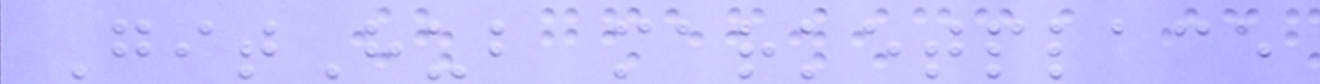GitHub marketplace
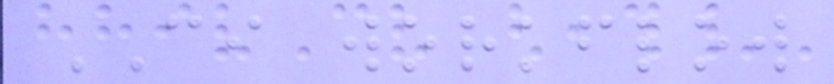CI workflow
